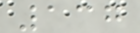137
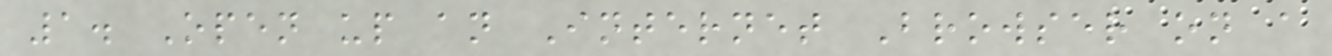1. Open up an Internet Browser on a
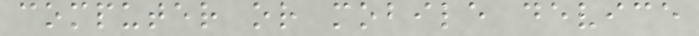computer or mobile device
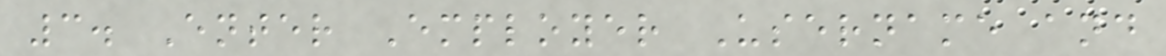3. Enter Employer Username and
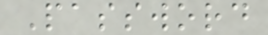Password
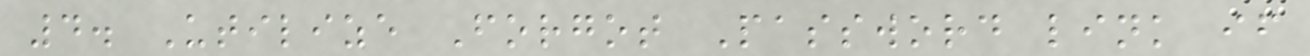4. Utilize Forgot Password link if
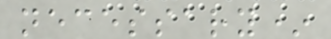necessary*
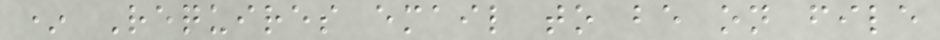* Requires email to be on file
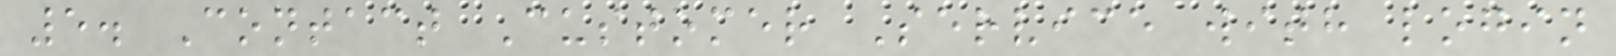5. Contact Customer Service with login
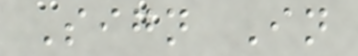Sign In
